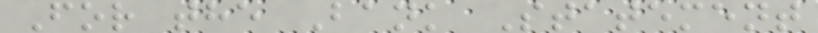For the Bank Statement
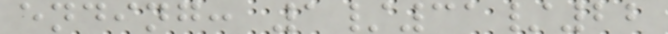ending: 1/31/22
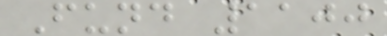Fund 1100
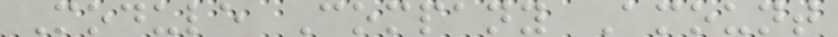Module Company Amount
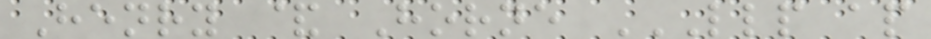Henry & Horne LLP AP
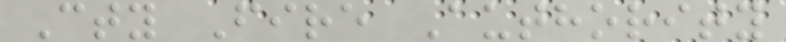Cty Fire Authority
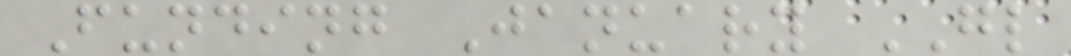Funding January GL
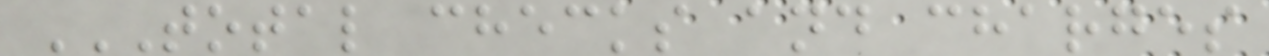TOTAL CHECKS AND CHARGES
